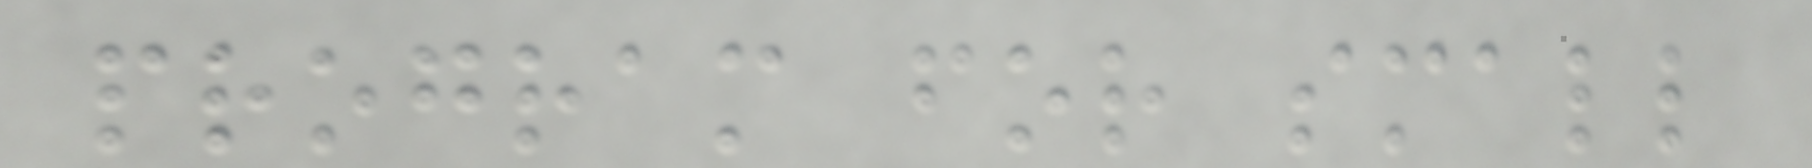program for small
